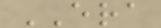ERA
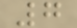7
